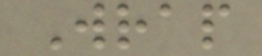Wrap
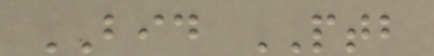BID PTB
